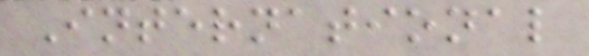International
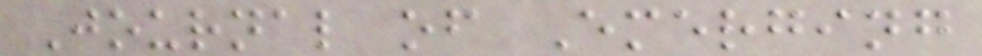Journal of Emerging
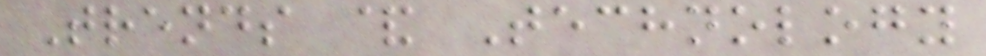Trends & Technology
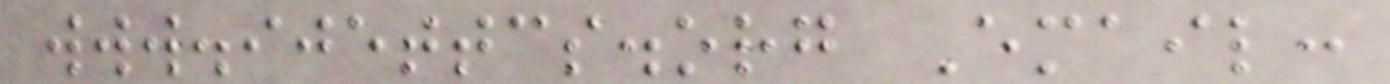www.ijettcs.org Email:
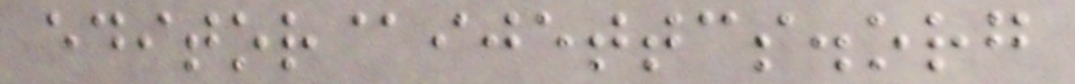editor@ijettcs.org
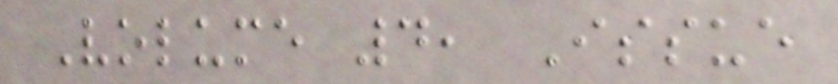Volume 4, Issue
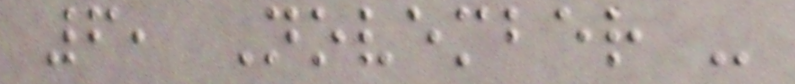6, November -
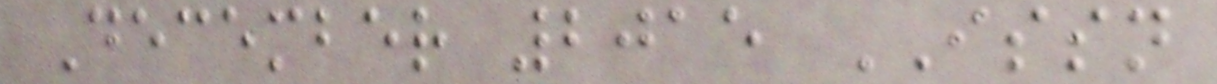December 2015 ISSN
